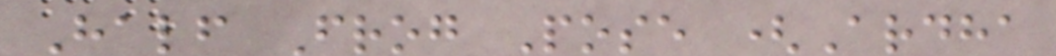Half Frog Pose (Ardha
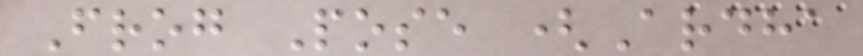Frog Pose (Ardha
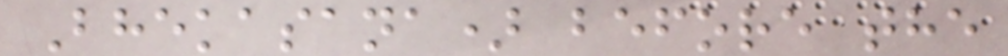Bhekasana) before the
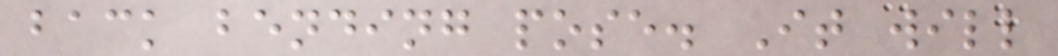back bending pose. It will
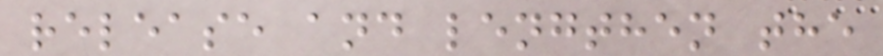release and lengthen the
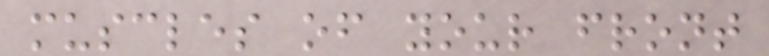muscles of your front
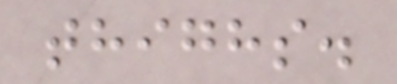thighs.
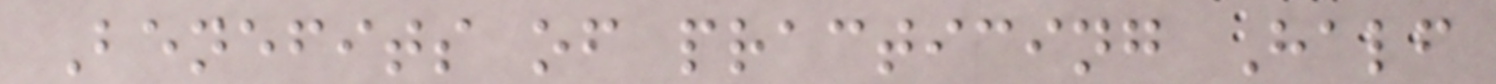Benefits of practicing Half
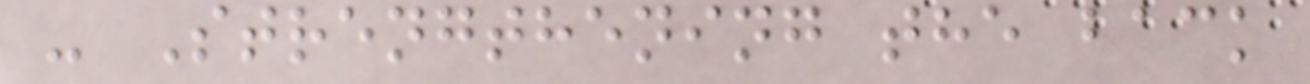- Strengthening the back
